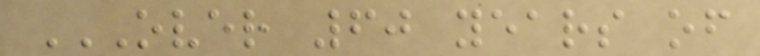OVER 60 YEARS OF
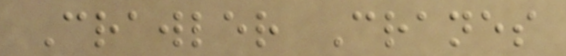Crawler Cranes
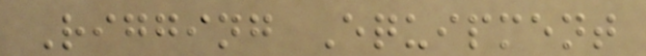Rigging Equipment
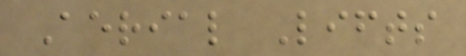Aerial Lifts
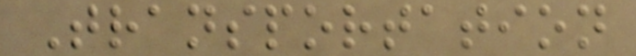Transportation
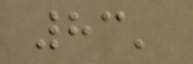83'
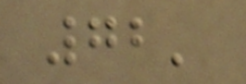72'
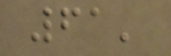61'
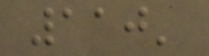110'
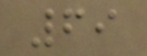69
